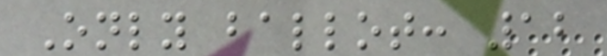Only ballot: 12
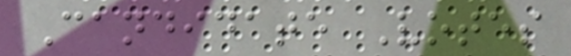Candidate Votes
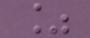%
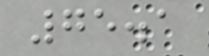75.1
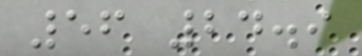56 24.9
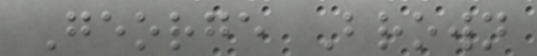George Brown
